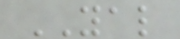YAL
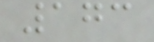173
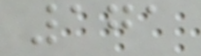171
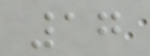17
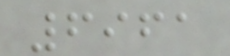6961
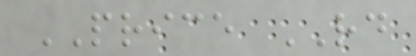PRICE RD
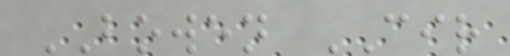BOWEN CIR
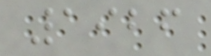1926
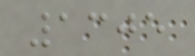1305
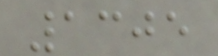1305
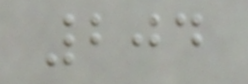204
